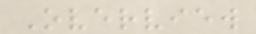Overview
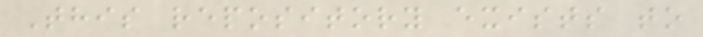This repository exists to
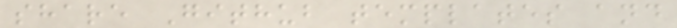share Github templates and
